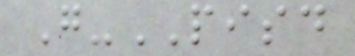G-PISD
